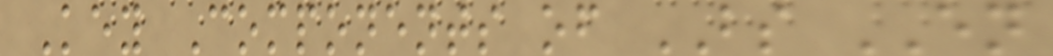Key Components of BS EN
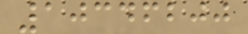10346200
